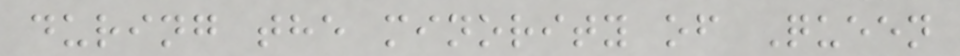during the minority of Queen
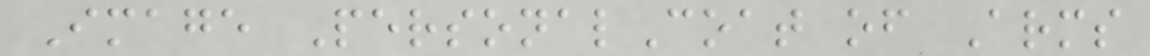Image PersonalCoat of Arms
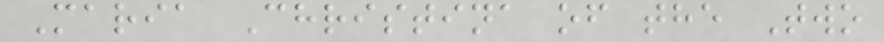Maria Christina of the Two
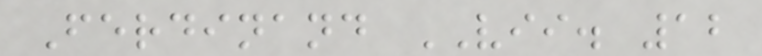Ferdinand VII. 12
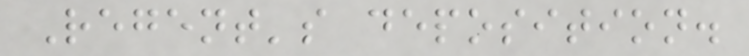Regent's deposition.
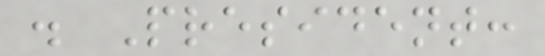. President:
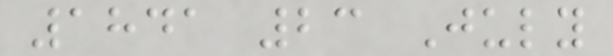1841 23 July
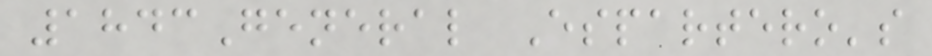1843General Espartero's
